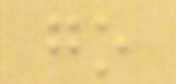go
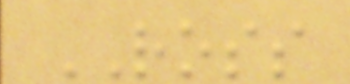ROSS
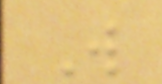W
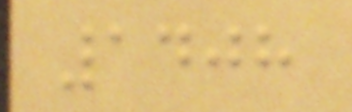1408
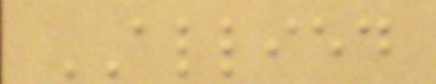ALLIED
